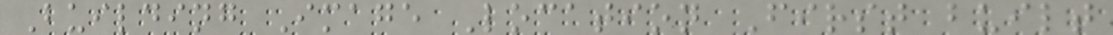Building Image Location First built
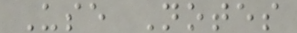Use Notes
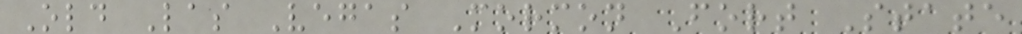Old Las Vegas Mormon Fort State
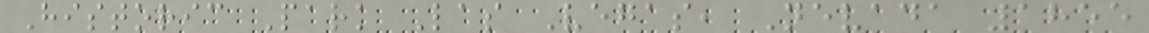Historic Park Las Vegas, Nevada 1855
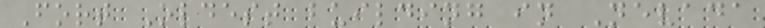Fort Oldest building in Nevada
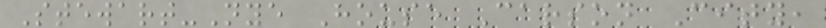Stewart-Nye House Carson City,
